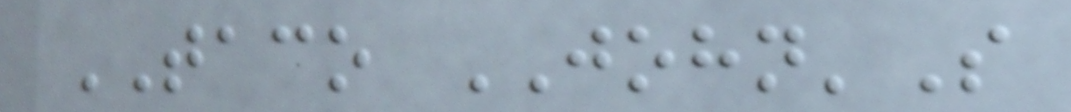TACO JOHN'S
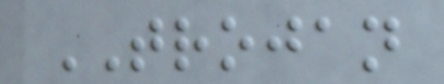TROJAN
